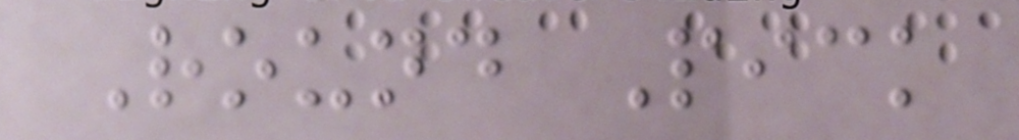Round Pick
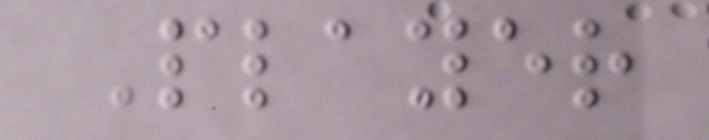Player
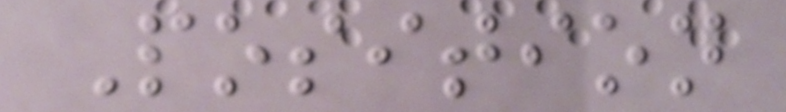Position
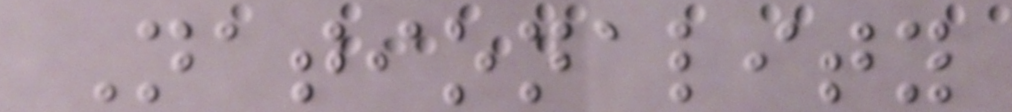Nationality
